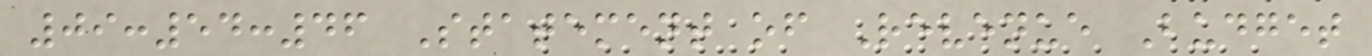09:54:46 Statement of Revenue Budget
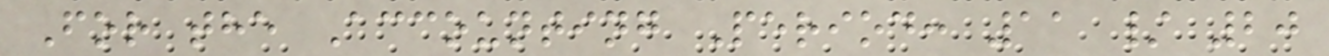For the Accounting Period: 11 / 20
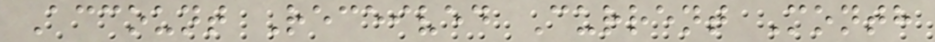Account Received Current Month
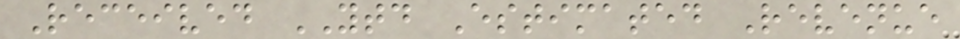Received YTD Estimated Revenue
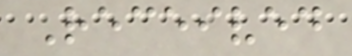Received
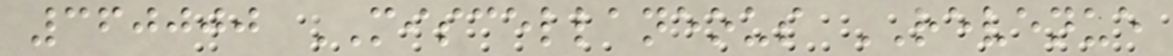360000 MISCELLANEOUS REVENUE
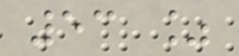53 %
